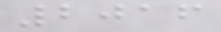2016
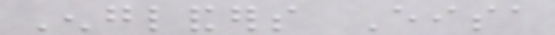Englanders Eisa
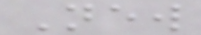New
